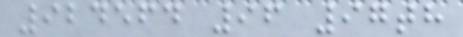924564 96 97th
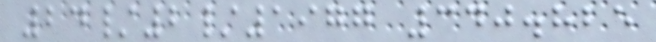24/2/1977 340.825
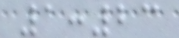1:23
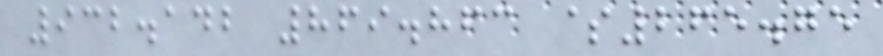932.142 869.863 $265.75
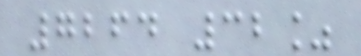7264 32%
